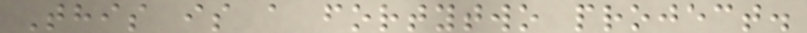This is a fortytwo project.
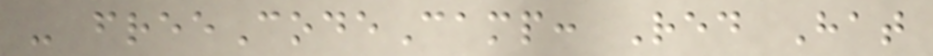- freeCodeCamp: Red Hat
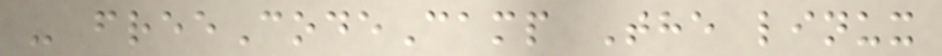- freeCodeCamp The linux
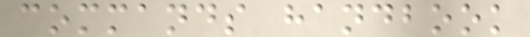commands handbook
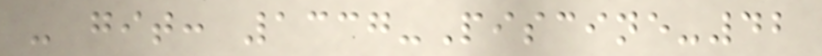- git: 1337-Piscine-42
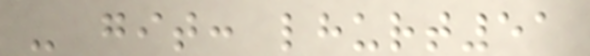- git: lhurt51
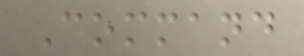Command
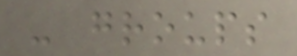- groups
